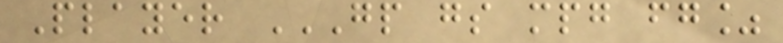Player GP GS MPG FG%
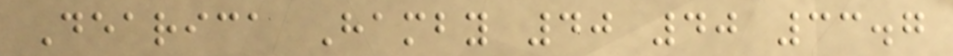Dearica Hamby 40 40 33.7
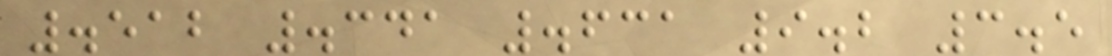.512 .341 .631 9.2 3.5
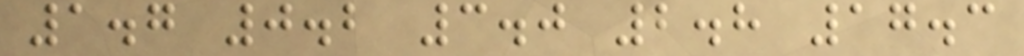1.7 0.2 3.0 2.8 17.3
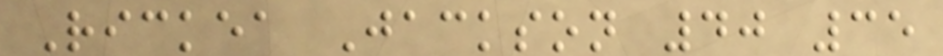Rickea Jackson 40 35
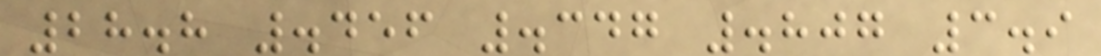28.8 .456 .347 .807 3.9
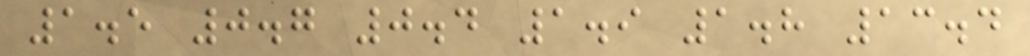1.5 0.7 0.4 1.9 1.8 13.4
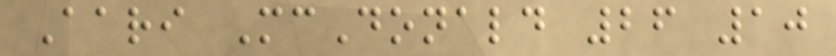Aari McDonald 26 10
